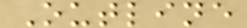Outline
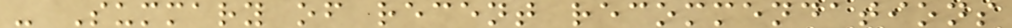- Summary of recent recommendations
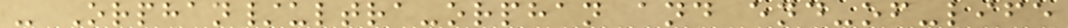- Orphan/ultra-orphan and end-of-life
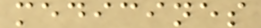medicines
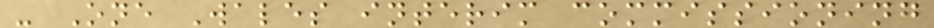- One Wales interim commissioning
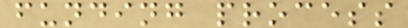funding process
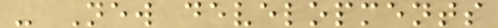- New developments
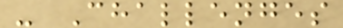- Challenges
